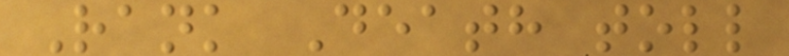Rank Death toll
